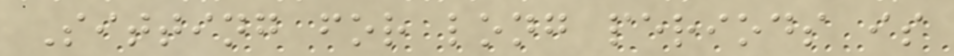Sitting for long periods is
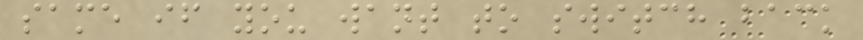same if you want to switch back
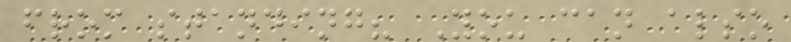from standing? You can also
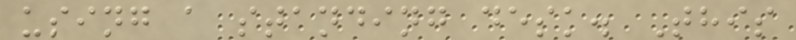using a standing desk. This
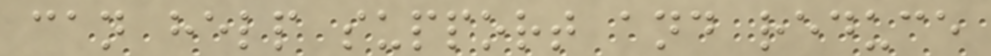can help support and reduce
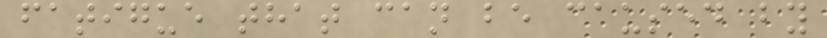fatigue that can be caused by
